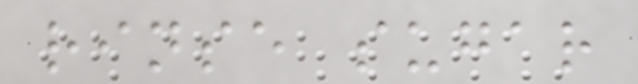rinse sugar
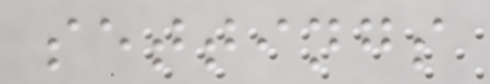settings
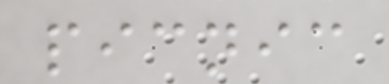picnic
